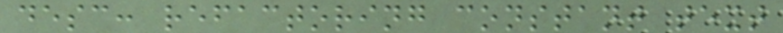desc: refactoring constant text
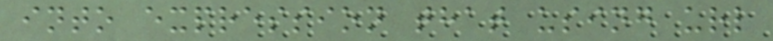into expression that using url
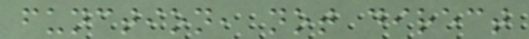function, not direct
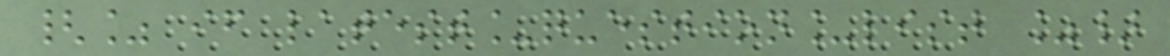{% if latest_question_list %}
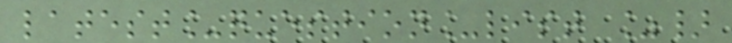latest_question_list %}
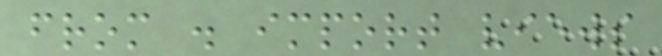from . import views
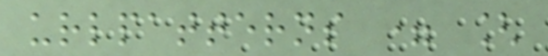urlpatterns = [
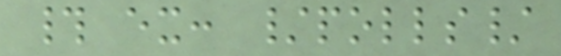# ex: /polls/
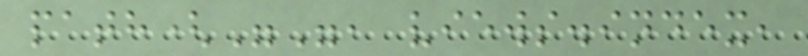path("", views.index,
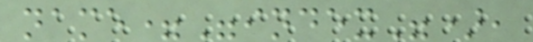name="index"),
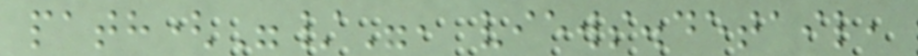path("/", views.detail,
